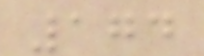174
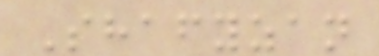Shafyzan
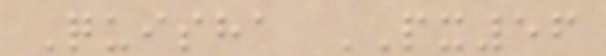Quisha PX56
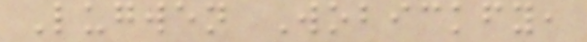Lugwen Wobickfy,
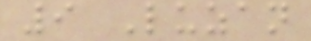9 Luzan
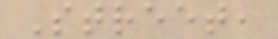Street,
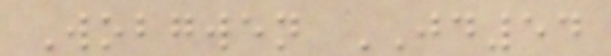Wobgwen JD54
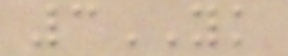3YK
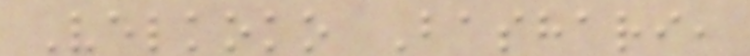Velkoko Bashari,
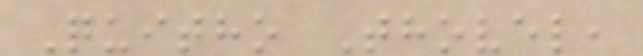Quitho Thovel,
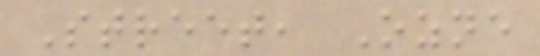Street, Ozne
